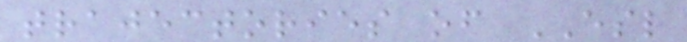trajectories of ESL
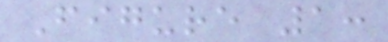Figure 1:
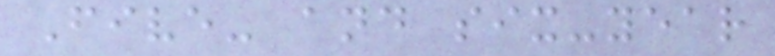Five- and six-year
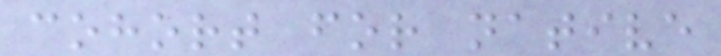cohort for native
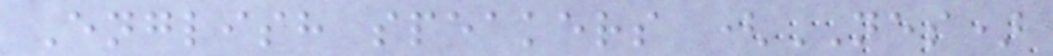English speakers (NES)
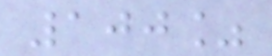100%
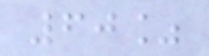60%
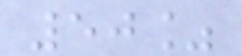50%
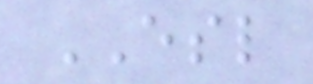ESL
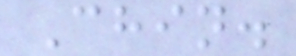Chin.
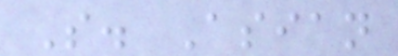S. Asian
